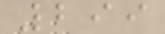299
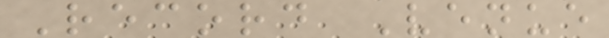Record Venue
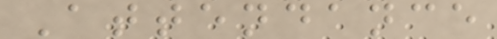Attendance
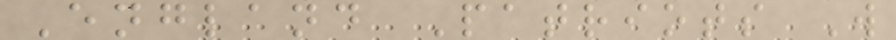England Patriots W
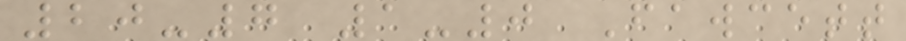20-7 1-0 Fawcett
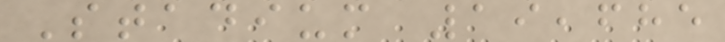Stadium 19,685
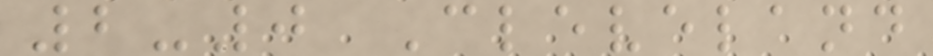2-0 Cleveland
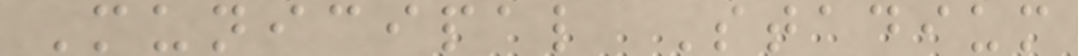Municipal Stadium
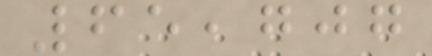65,707
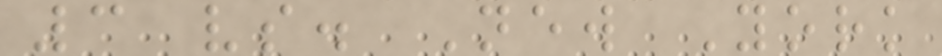3 vs. New York
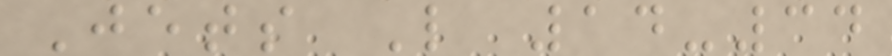Jets L 14-34
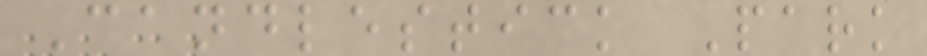Candlestick Park
